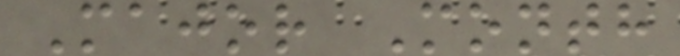Major Month
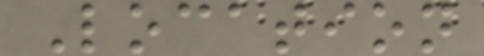Location
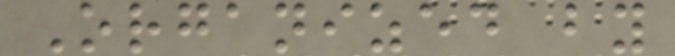Organized by
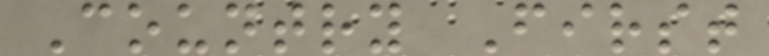Country First
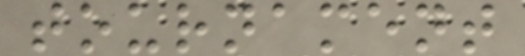tournament
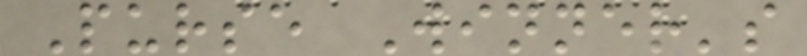Purse Winner's
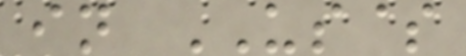in US$
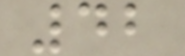42
